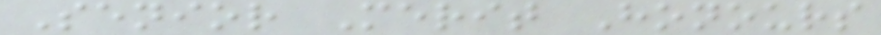Senior Merit Honours
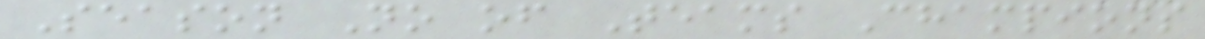Season No of Teams Champions
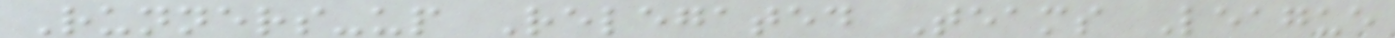Runners-up Relegated Teams League
